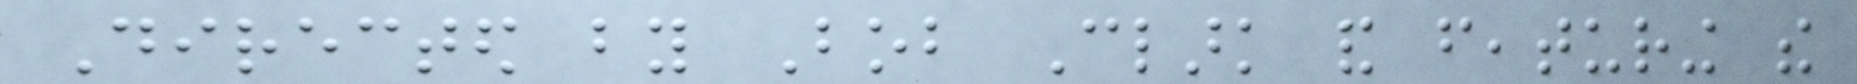Directed by Bob Clark and featuring the
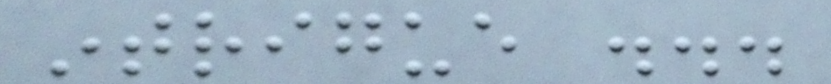intrigue ...
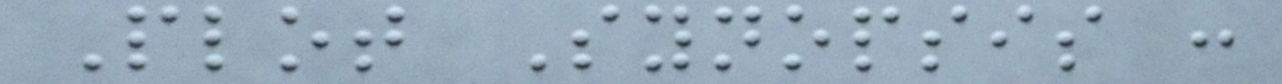Plot Synopsis :
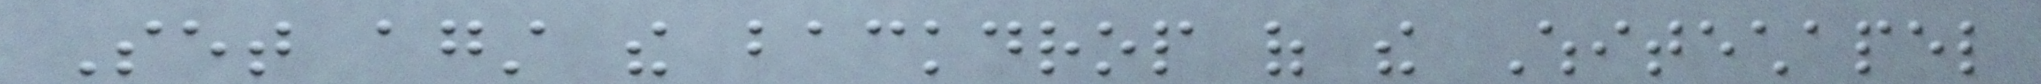Set against the backdrop of the Whitechapel
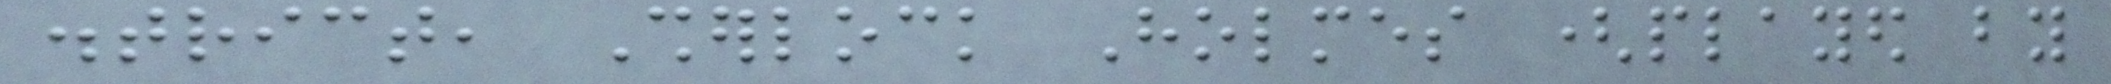district, Sherlock Holmes (played by
